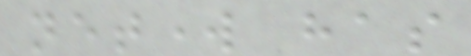network has
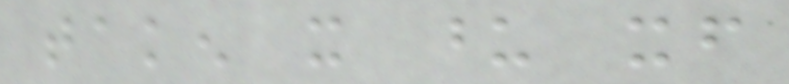taken it upon itself
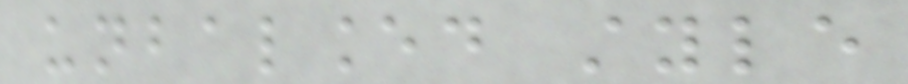unbalanced style
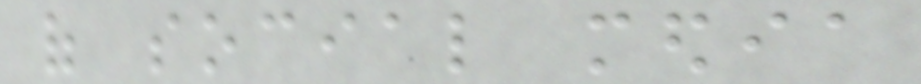of social media
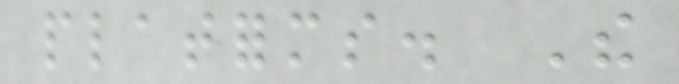platforms. The
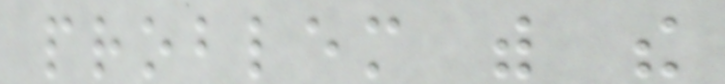problem with the
